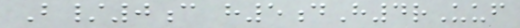B/0c h5dH4rUuf
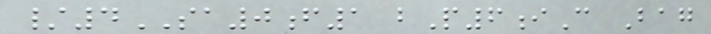/4SA0f1 bP6iC Bag
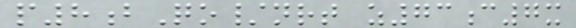p8bQo/nrt z73c7x
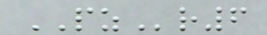PZr6
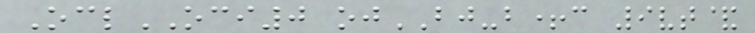OclOCI0 ojBJ-b+c 9vt&
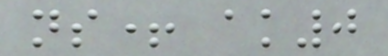ns+ ak0
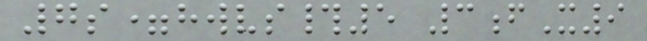7s=hwvs#5 3fX9
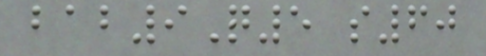bab9Q5 s60
